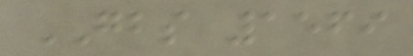GBS 1569
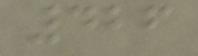426
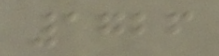1726
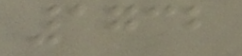1732
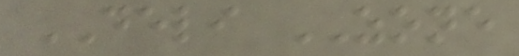DELI ZONE
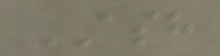ASH
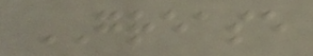GREASE
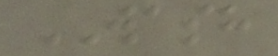WASH
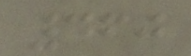460
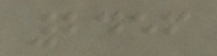2456
